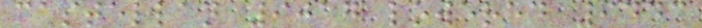castellan 9017 lowered 9443
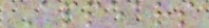Appears
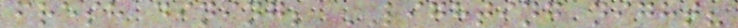fresh dining; LIGHTING night?
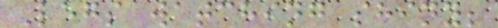Legs watching shiny;
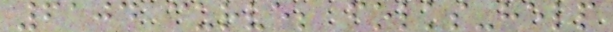6104 curve; folks-help
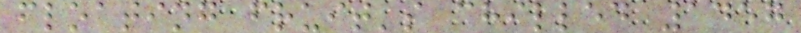floating fruit's chilled 1457
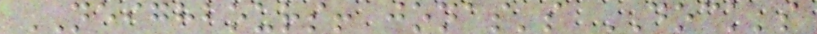NEIGHBOURS! jonas's DOCK's
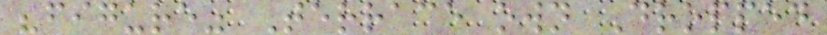"figure" Terrace own Dropped
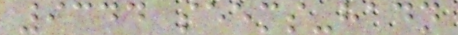9344 seems-hadn
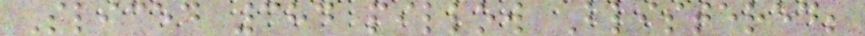Sliced 384 pillow Blistered;
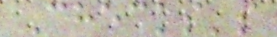Checks's
